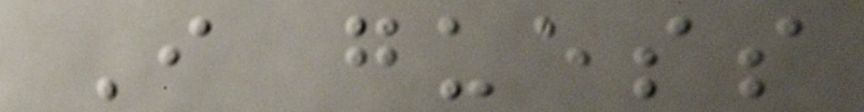I guess
